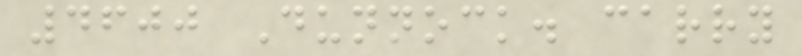4600 Dunnock. carry
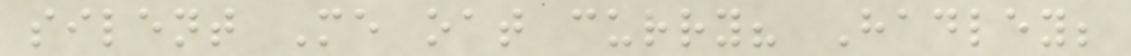silent Me oat curry? Hadley;
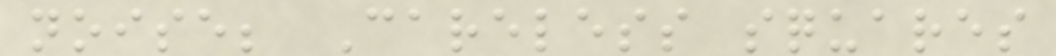noise; Careless squares
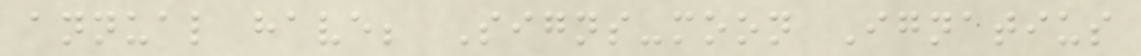annual have; Signs-moon Ignatius
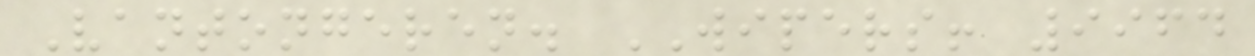Vantongeren. WIPERS! 9964
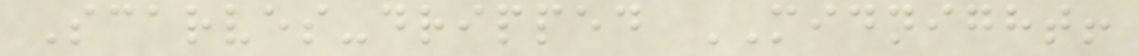Scarves-dripped MIDNIGHT!
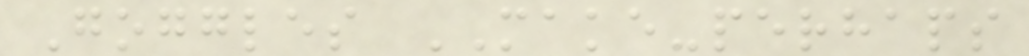Goggles MAKE-perhaps
